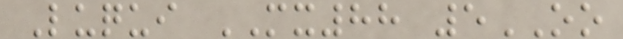Luqui MX88 5OO
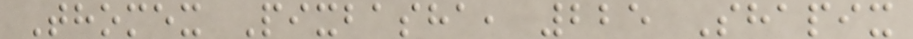Thomex Pixbasha, 225 Shapix
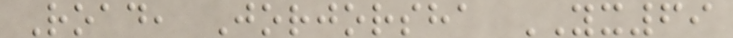Road, Jorjorsha YX69
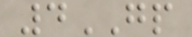4GP
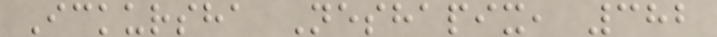Ickursha Neshapix, 382
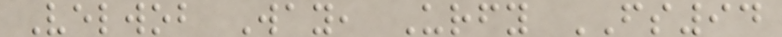Velwob Way, Urfy FS94
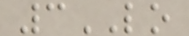3LO
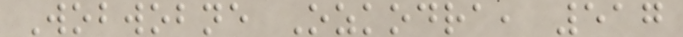Wobwobne Ozkodra, 517
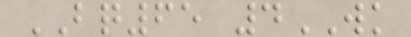BQ65 4WK
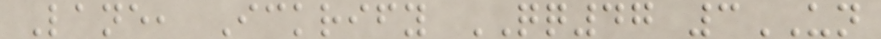Lane, Ickrify QQ47 3UN
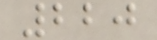220
